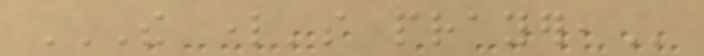THE LORD'S PRAYER,
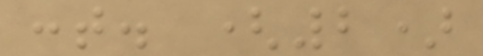cont. (2)
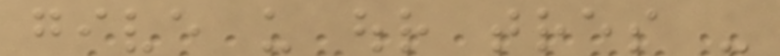give us our tres -
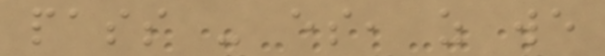pass - es, as we
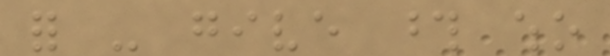for - give those who
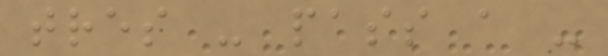tres - pass a -
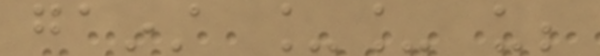gainst __ us;
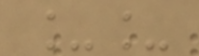__
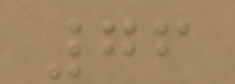76
